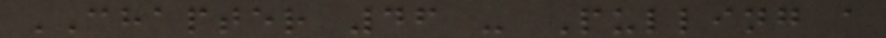CHAPTER 46 - Pulling a
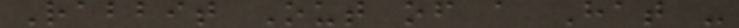Rabbit Out of a Hat -
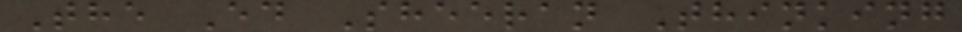The Ed Sheeran Thinking
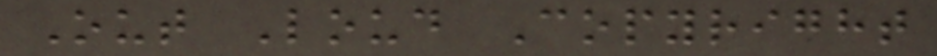Out Loud Copyright
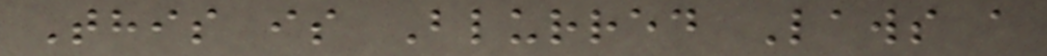This is Blurred Laws a
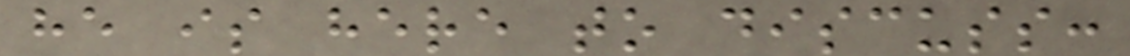he is here to discuss:
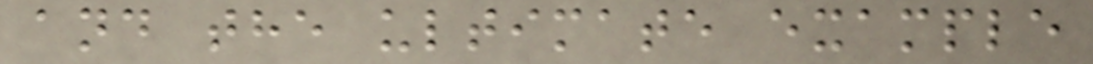and the ultimate example
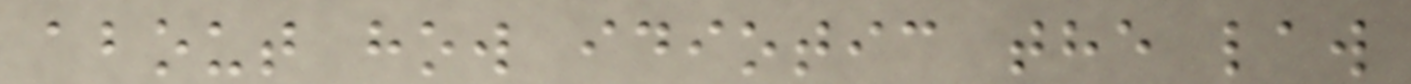about how idiotic the law
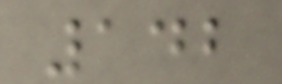142
